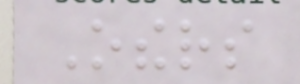Others
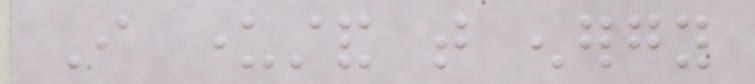I understand that energy
